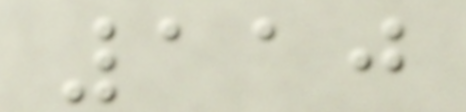110
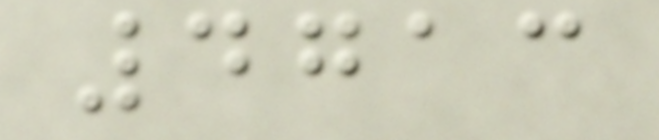4713
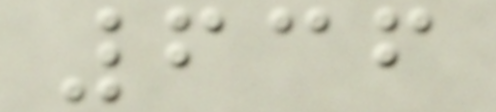636
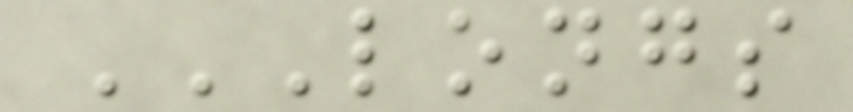LONGS
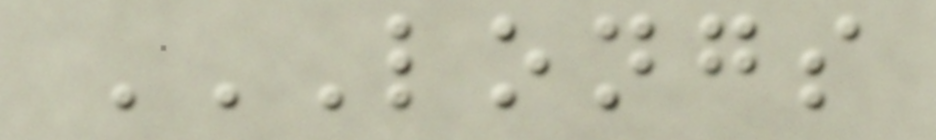LONGS
